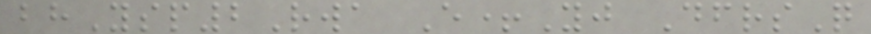bhYsp2Rwa E+Yj DfrsQ
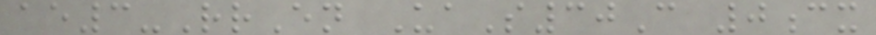ae3-RrEn UaS30C 0cx
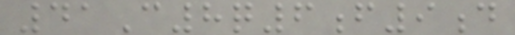41C8q6f9d
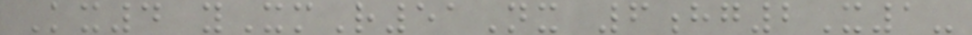Kx4 yXmR51Nx 6hg2X1-
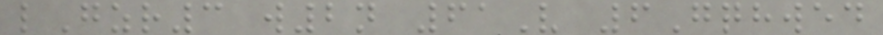lGzr3 w2n 61V 6Gqhwed
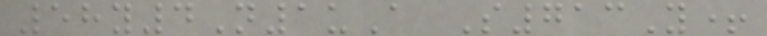58y4N1uA S713Y+
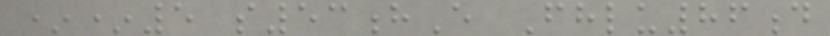**5 s53hE Fhlu86d
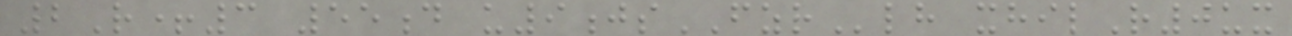2R+3 55d u9jsFZRlh xhilR0ux
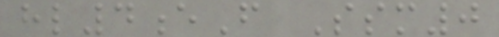hl4eF Ssm0
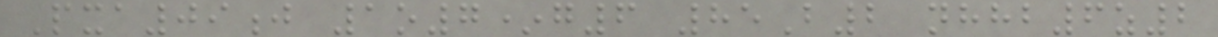Pxa09j 1o7*g6 85B2 nhhb6z2
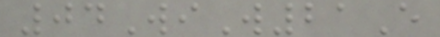04WiW21E
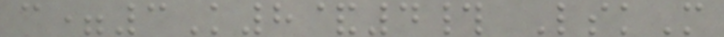c=3K8&4# LskM
